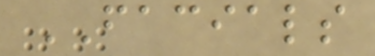FACIALS
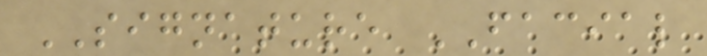SIGNATURE FACIAL
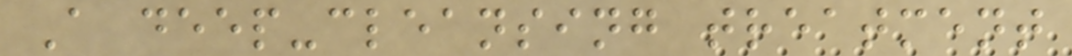A deep-cleansing treatment
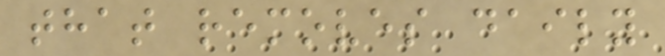that removes daily
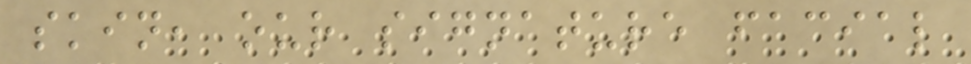skin, our signature facial
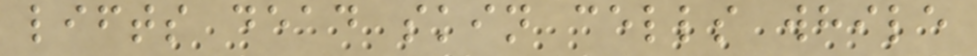lifts dead skin cells while
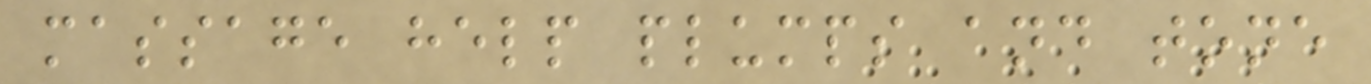massage help plumps and tone
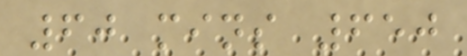60 mins 650
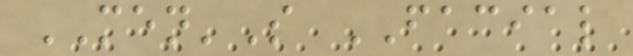MEN'S FACIAL
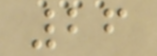26
